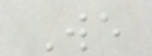We
